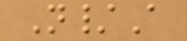N/A
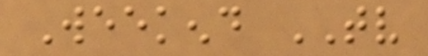Weekend TV
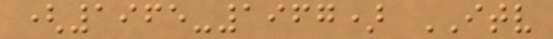(1965-1967) ITV
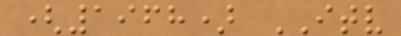(1968) ITV
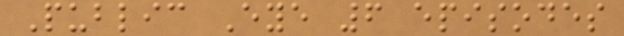Public Eye 6 episodes
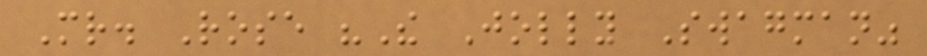Mr. Rose "The Jolly Swagman"
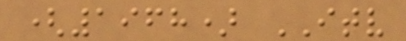(1968) ITV
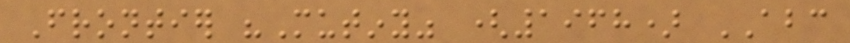Frontier "Mutiny" (1968) ABC
